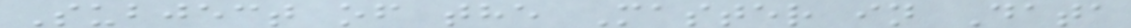Subject of the Master in Data
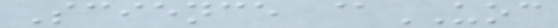Science @UOC
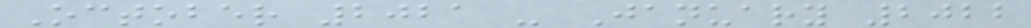October 2021 - January 2022
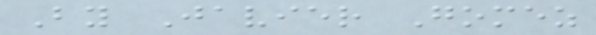By Javier Gomez
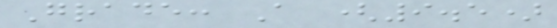Grade: A (9.5)
